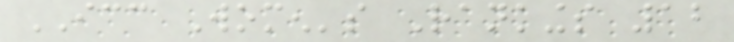ICC Women's Rankings 12
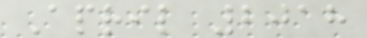April 2018
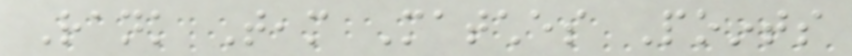Rank Team Matches Points
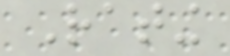Rating
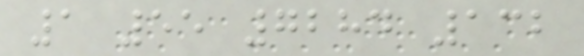1 55 7284 132
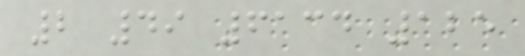2 49 6134 125
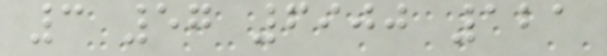3 57 6900 121
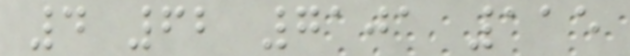4 62 7101 115
